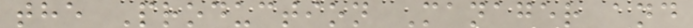the Production Manager and
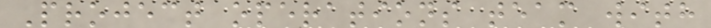Project operations team with
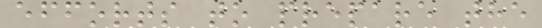efforts to prepare the
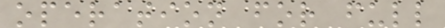operation for full
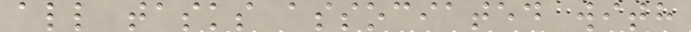all tasks associated with
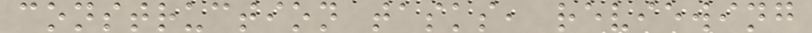construction tasks, reviewing
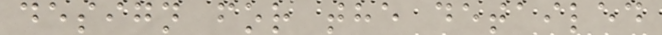design for the detailed
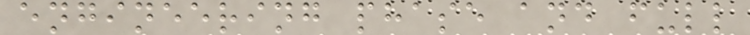engineering phase and full
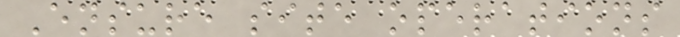Ensure site operations
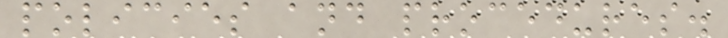policies and procedures.
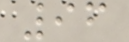96
